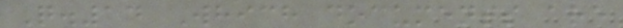Q.14 Which documents are
